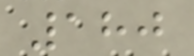180
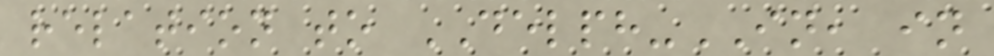relation to DELPH-IN, in
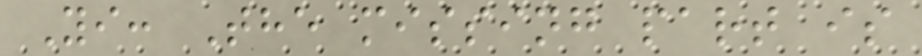Yi: The missing part is
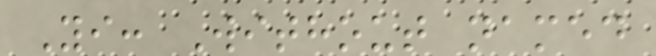Yi: Without named
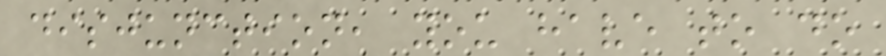disjunction, you have to do
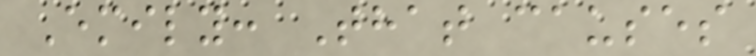Emily: That causes
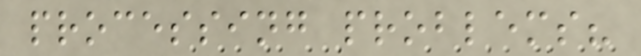processing problems?
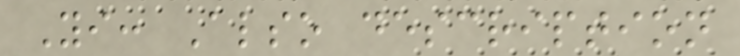Yi: Also description
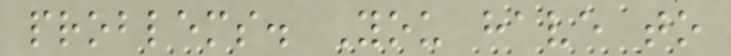problems. You have to
